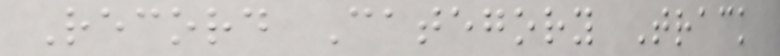Record Category Track
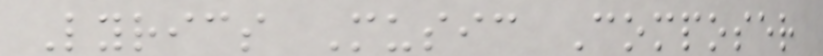Lyrics Music Composer
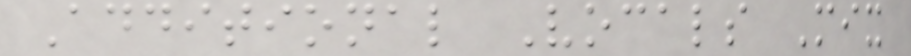Additional Vocals Mix
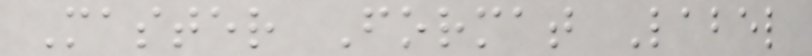Master Format Label
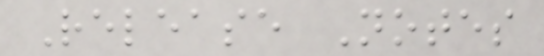Release Notes
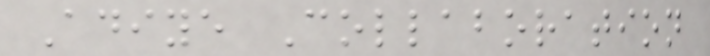Adiye Collaboration
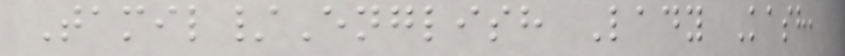Tamil/English Lady Kash,
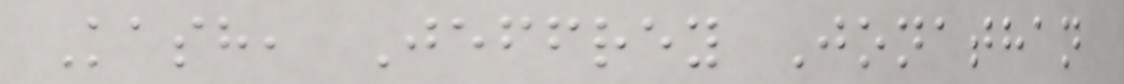Kash, Jeffrey Jonathan
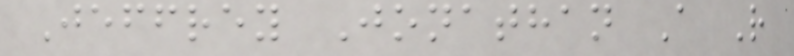Jeffrey Jonathan A R
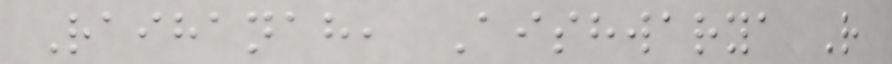Raihanah, Aishwarya R
